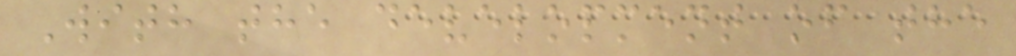With the development of the
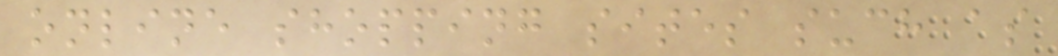online shopping sites such as
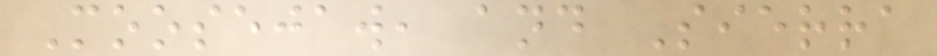Moosejaw, and Sierra
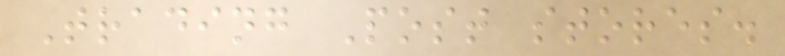Trading Post stores.
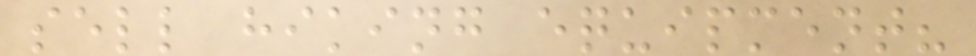sell hiking equipment?
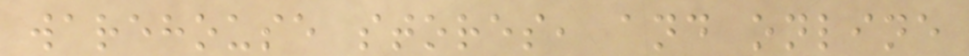warehouse stores, and online
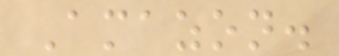Amazon.
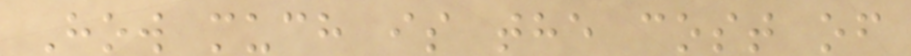How much is the cost of
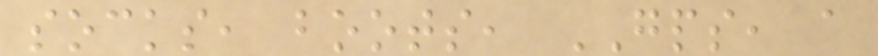socks, boots, GPS, a
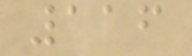116
